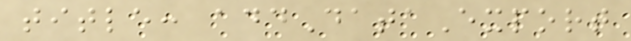title: addDataExport
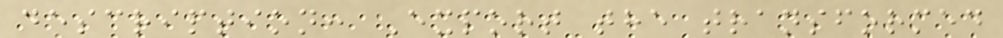description: Export the transformed
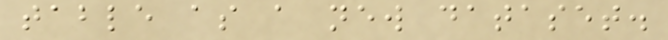table as a new dataset.
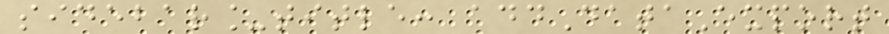sidebar_title: addDataExport
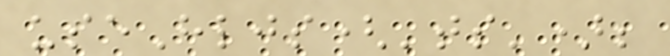useHljs('ts');
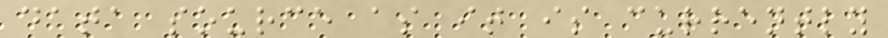data source as it is currently
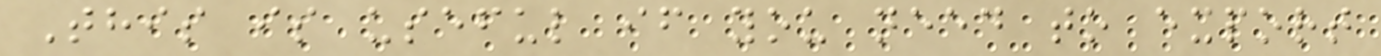This is useful if you need to export
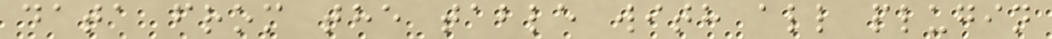data from the table with all plugin
